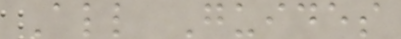All Guides
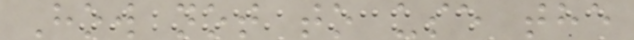How not to use the
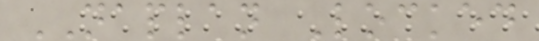NAPLAN Locked
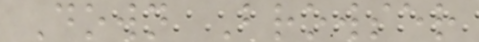Down Browser
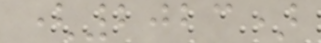(2023)
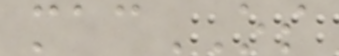macOS
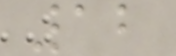12
